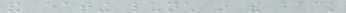and eating lunch in the back
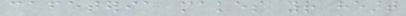cafeteria makes your heart
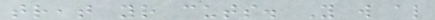treat your cuts. You will also
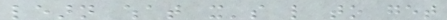learn what it's like to get
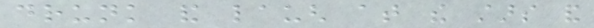drunk and laugh at the stars and
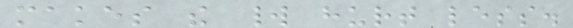makes the world hurt less.
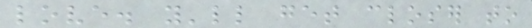love. you'll get closer to
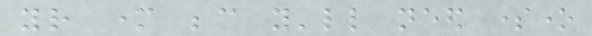your mother because you'll need someone
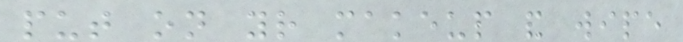put on your makeup and wipe
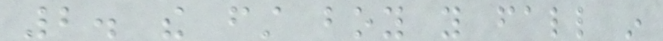2. the first boy you fall in
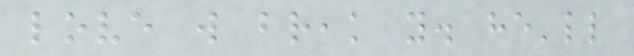love will break you. he'll
